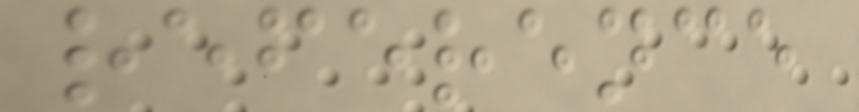reference
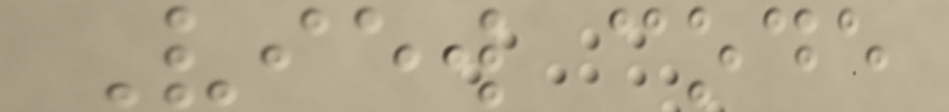View code
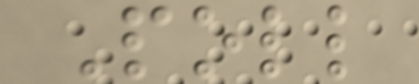Poll
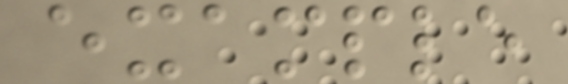example
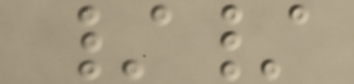//
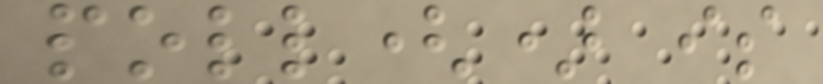poll() is
